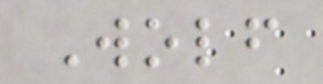Wolf
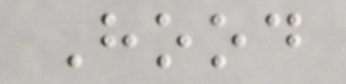Hood
